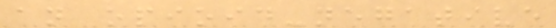an opioid-negative
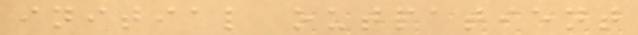initial outpatient
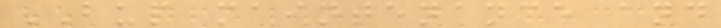BUP maintenance and
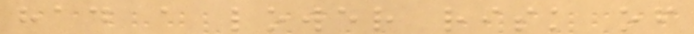had a lower risk of
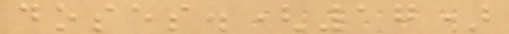doses.(17)
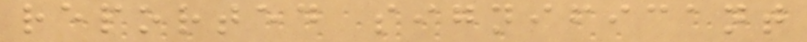reported significant
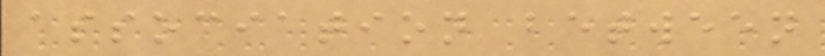association between
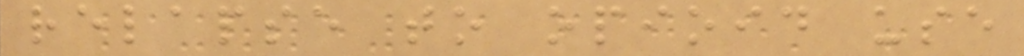relapse to opioid use
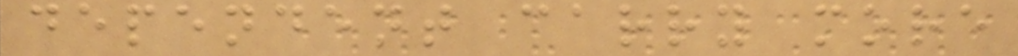dependent carry more
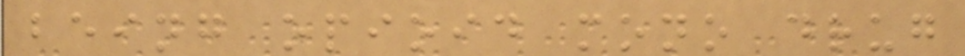being opioid mono drug
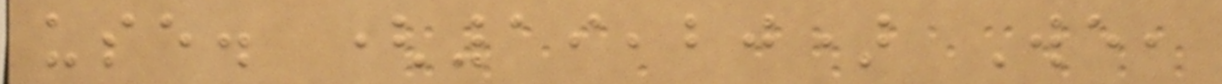use. (19,20) We,
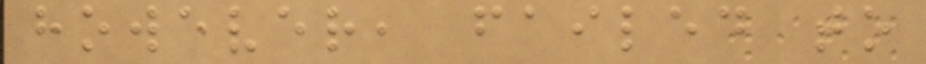however, failed to
